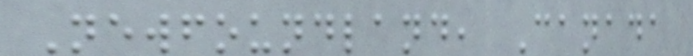Newfoundland, Canada
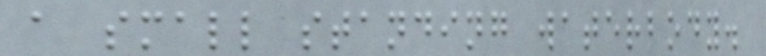a small standing waterbody.
